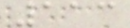113
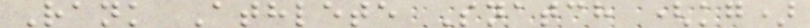Rank Athlete Snatch (kg)
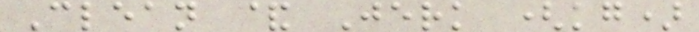Clean & Jerk (kg)
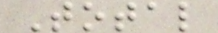Total
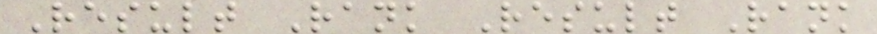Result Rank Result Rank
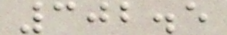302.5
